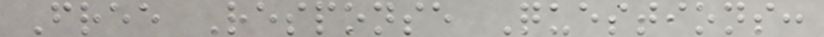Free Response Questions:
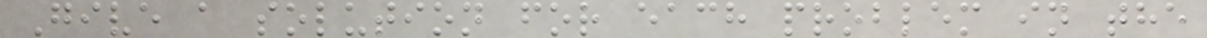Give a solution for each problem in the
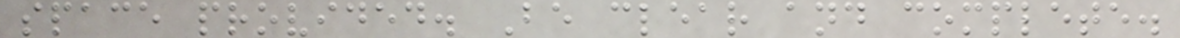space provided. Be clear and complete.
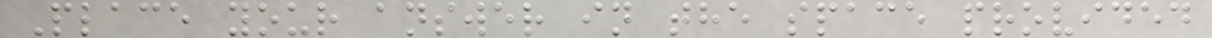Place your answer in the space provided
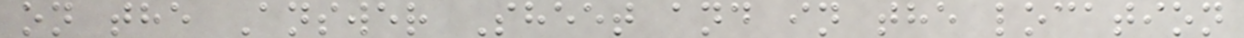on the Answer Sheet and in the location
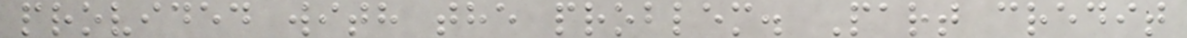provided with the problem. Part credit
